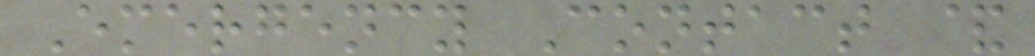Emergency Contact &
